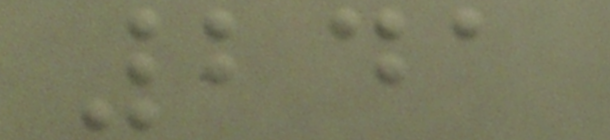241
